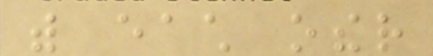with each other
